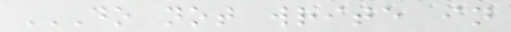DO NOT WRITE IN
